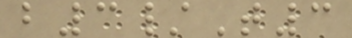b3/T3
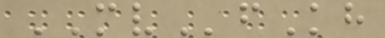MVfKh
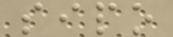sipo
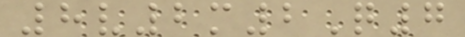8v2m2Q7
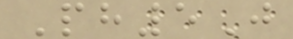Ph5J
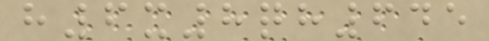h6x8qh645
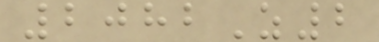2082Z2
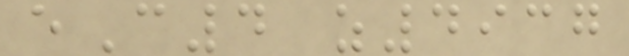eC4 z4937
